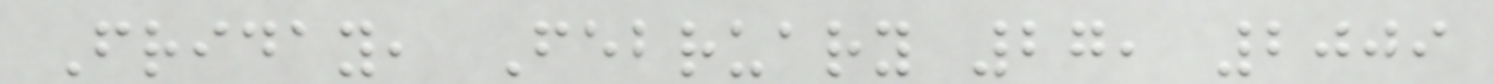Friday, February 27, 2009
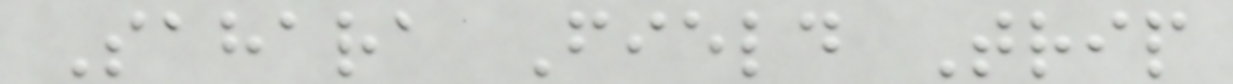Sahara Field Trip
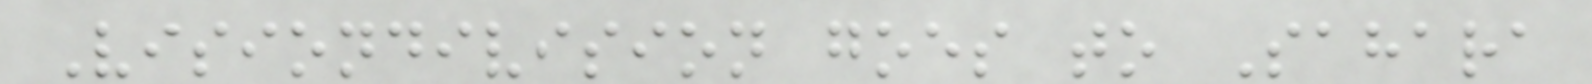Visiondivision goes to Sahara
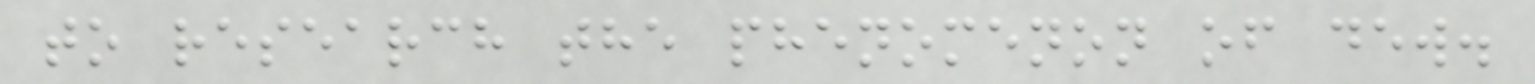to research the phenomenon of dew.
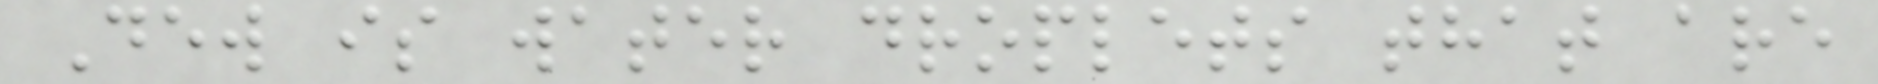Dew is water droplets that are
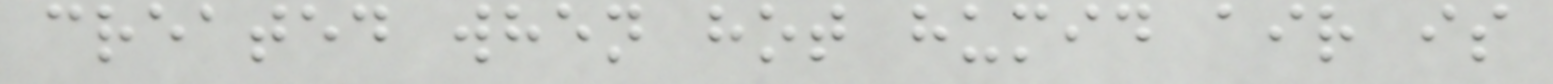created when hot humid air is
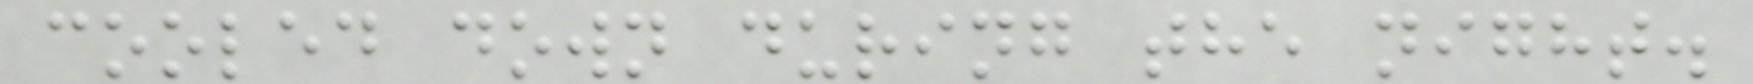cooled down during the night.
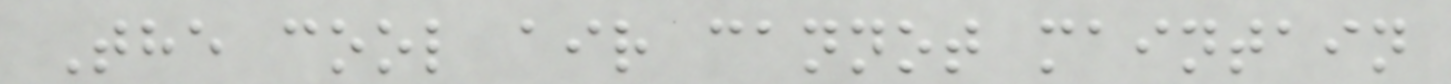The cool air cannot maintain
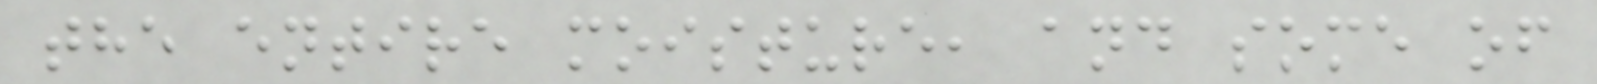the entire moisture, and some of
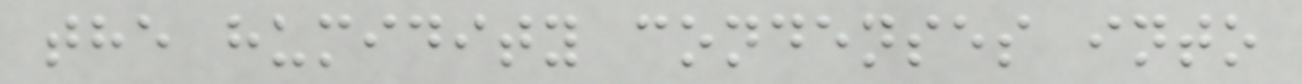the humidity condenses into
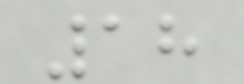18
